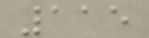115
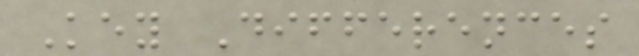Key Differences
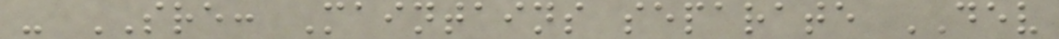- SRE: Maintains separate DEV
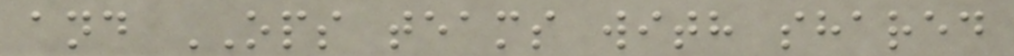and OPS teams with shared
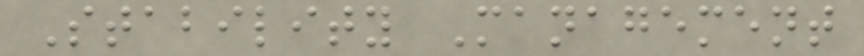Stability Management
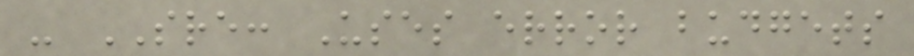- SRE: Uses error budgets
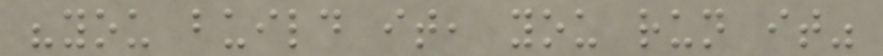"you build it, you run it"
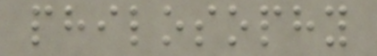philosophy
